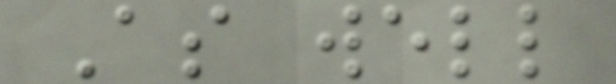As well
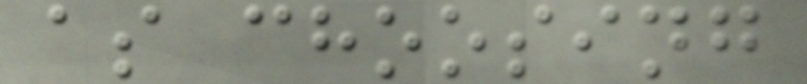as choosing
